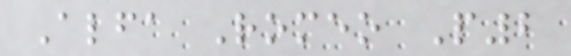Alfa Romeo P2
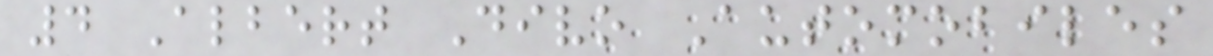4 Albert Divo Automobiles
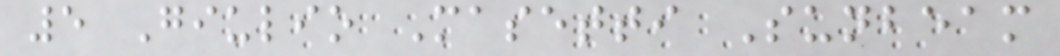5 Giulio Masetti Sunbeam
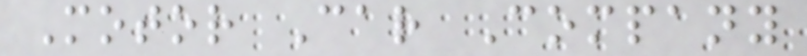Motor Car Company
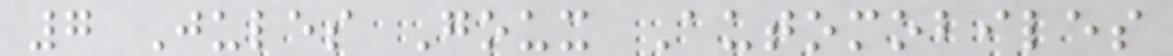7 Jules Goux Automobiles
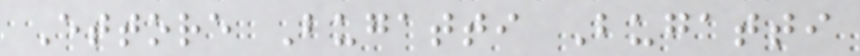Ettore Bugatti Bugatti
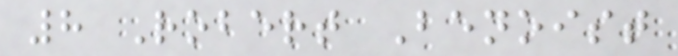8 Robert Benoist
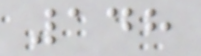148
